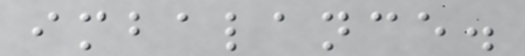imbalance.
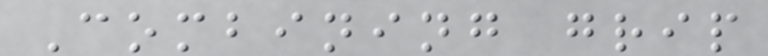Combining grip
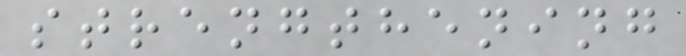strengthening
